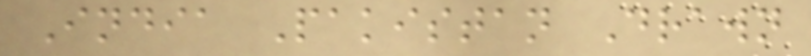India Pakistan Drawn
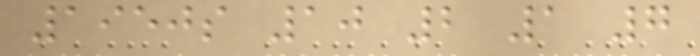1950s 10 2 1 7
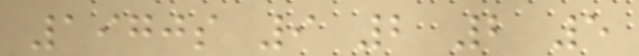1970s 9 2 2 5
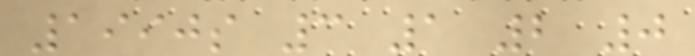1990s 3 1 2 0
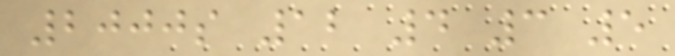2000s 12 4 3 5
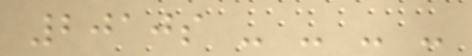2010s - - - -
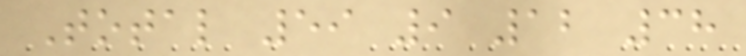Total 59 9 12 38
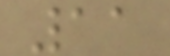11
